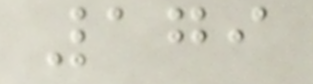179
